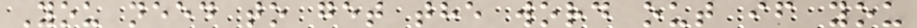You need to get the word out if you
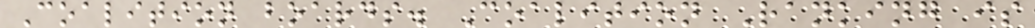Coalition boards. Coalition Ranking is
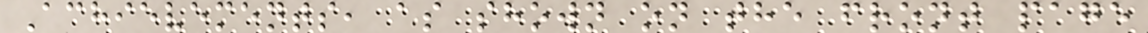Achievements, as shown on the front page
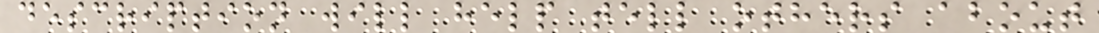description will help tell others about
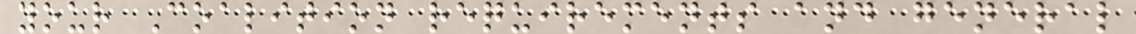your Coalition requirements and general
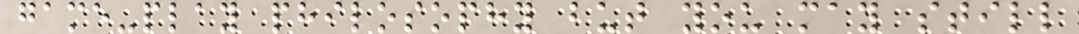game-play philosophy but you may still
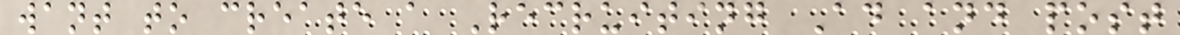want to create a Recruiting Ad and post
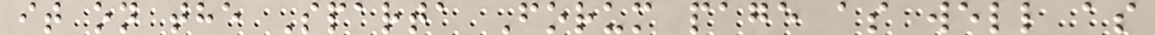it on the Sparta Forum page as well as
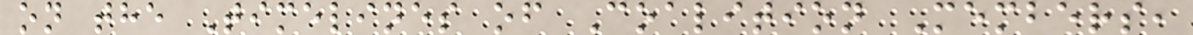on the Timelines of Coalition Members,
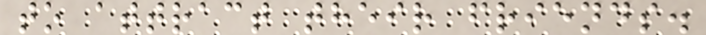to attract their friends.
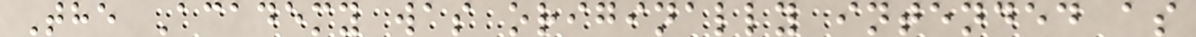The Academy was originally intended as
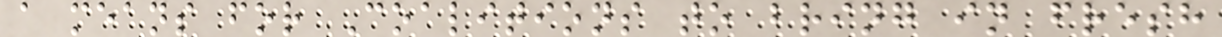a means for Coalitions to bring in fresh
